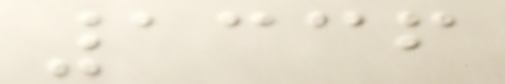1336
